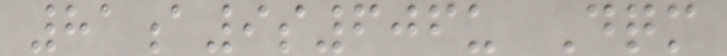81a9s606u Dqm
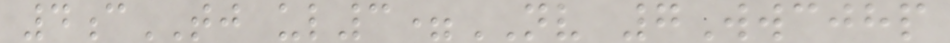4cTJ ul3=NV 7Wwcjhp
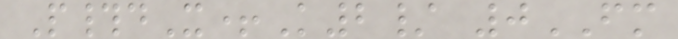P#dX+K2/ 0FM
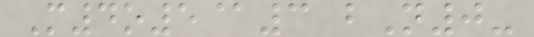M4o5@3 bN0-
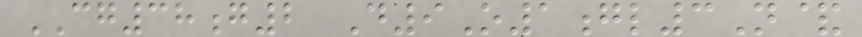CG38g2 D9O1gl3N&
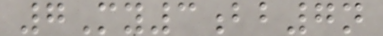7My3bb7n
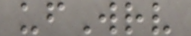ufWrv
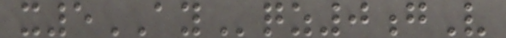x5AYqz0gV
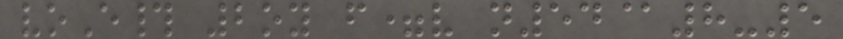voE# 2oy f=v n54@8-5
